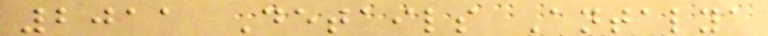2011 Details Antalya
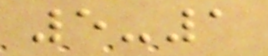5-1
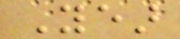Year
